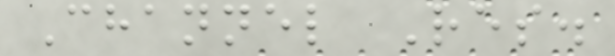Channel Res.
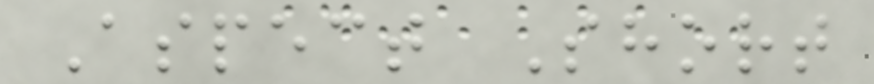Aspect Short
